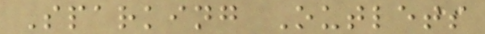Sparking Outlets
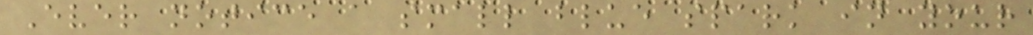Ever notice a small blue spark in your
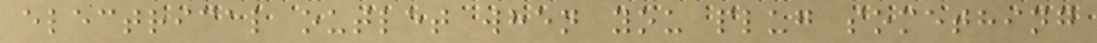electrical outlet when you plug something
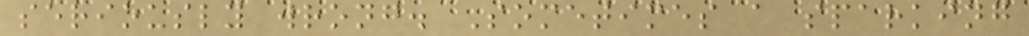seriously wrong. Sometimes a sparking
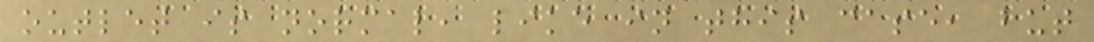outlet is normal, like in this case, but
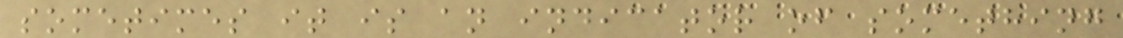sometimes it is an indicator of something
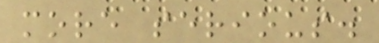more serious.
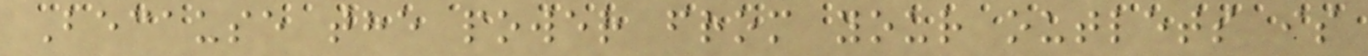Because the power from your outlets is
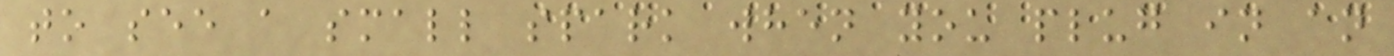to see a small spark when you plug in an
